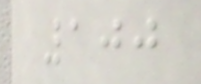100
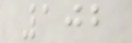102
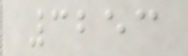3253
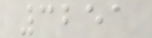3251
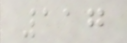117
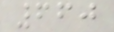660
